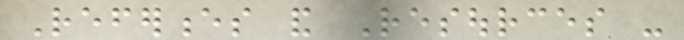References and Resources -
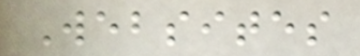Websites
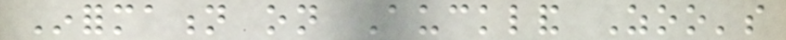Information on Auckland Zoo's
